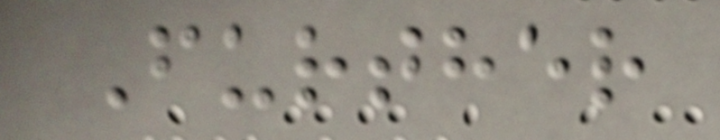Further
